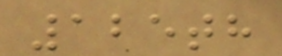125th
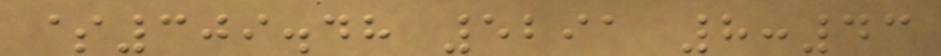$309.48 5291 8:43
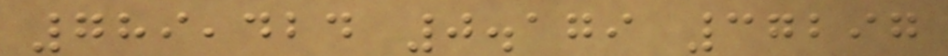789,424 0.179 37297
